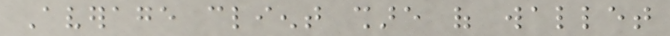Average client share of wallet
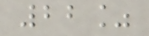22%
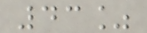43%
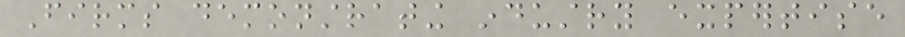Firms demonstrating industry expertise
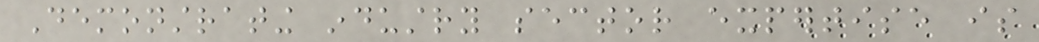Demonstrating industry sector expertise is
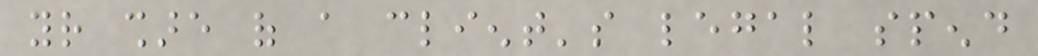your share of a client's legal spend
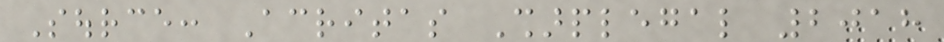Source: Acritas Sharplegal 2018
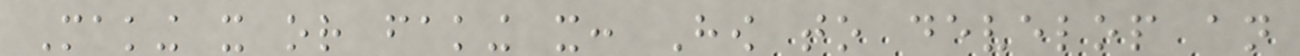Making it or faking it: How to develop an
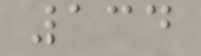134
